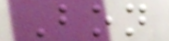Bon
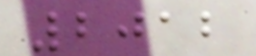2012
